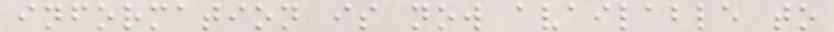information is now available to
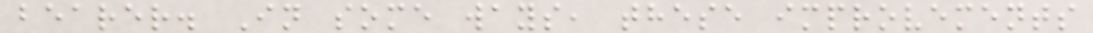bearer. In some ways, these improvements
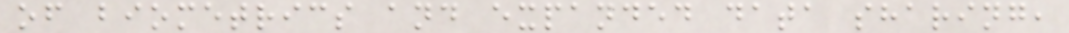of biometrics and expanded data sharing,
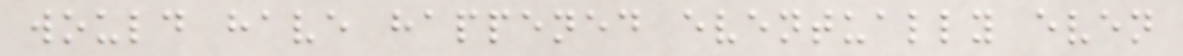would have happened eventually even
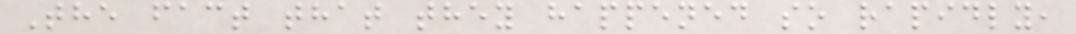The fact that they happened so rapidly,
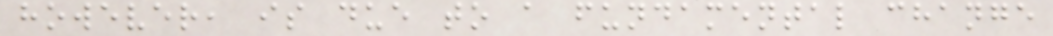however, is due to a fundamental change
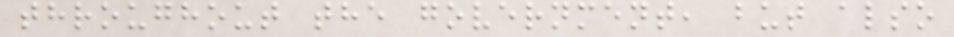throughout the government, but also
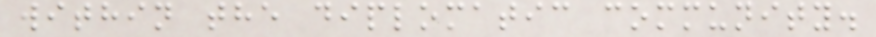within the diplomatic community.
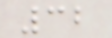32
